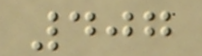407
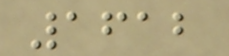1612
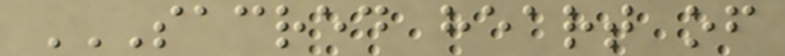SACRED HEART OF
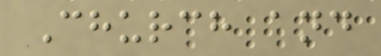Church and
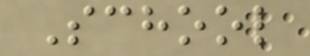School
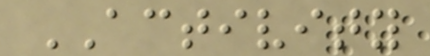ACTIVITY
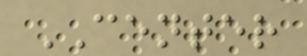CENTER
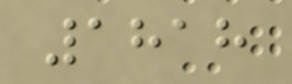1818
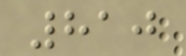810
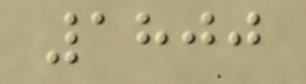1800
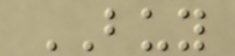BUY
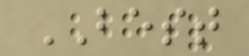BEST
